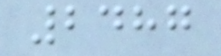2487
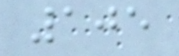105
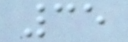35
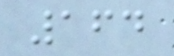164
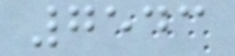7543
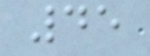45
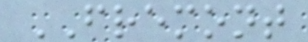FREMONT
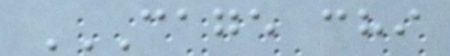CAGE CHI
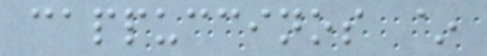cappuccinos ~
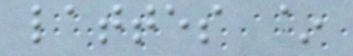lattes ~
